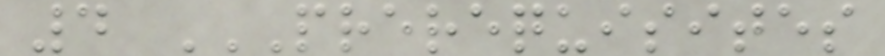4 PREREQUISITES
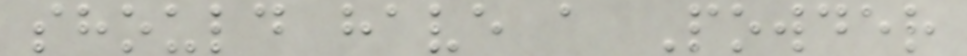should have a Powder
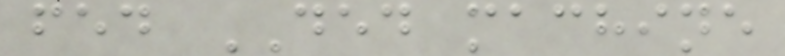fed DED machine
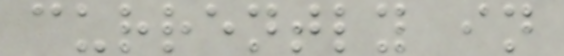currently in
